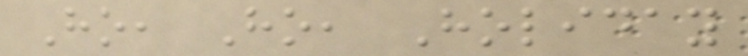Ho, Ho, Holiday
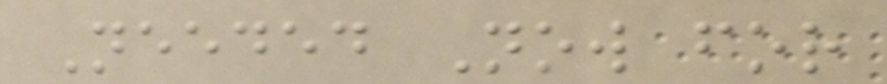Needed Now for
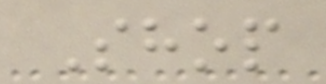Shop
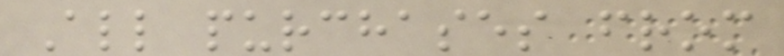All purchases from
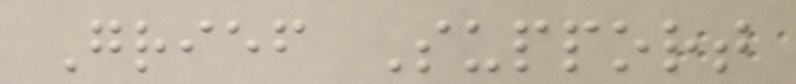Grief Support
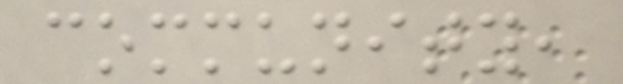community,
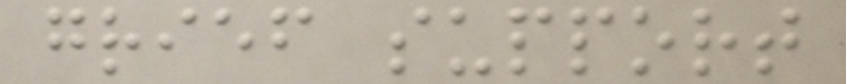grief support
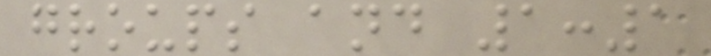groups and 1:1
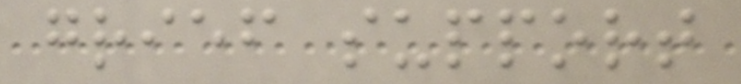grief support
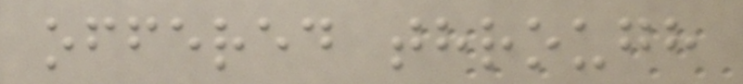offered through
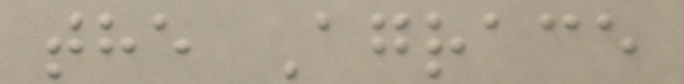the Agrace
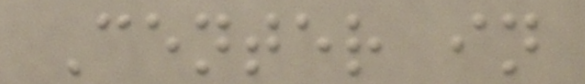Center in
